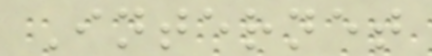Internet
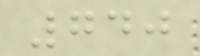740
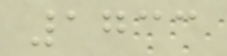1733
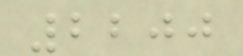2200
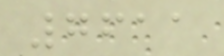7611
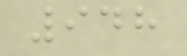948
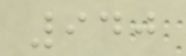940
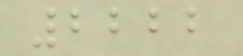2222
